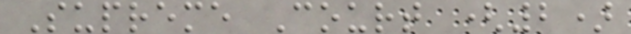Supreme Court (2)
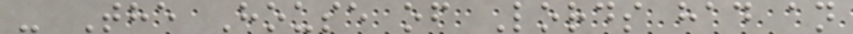- The House of Lords had an
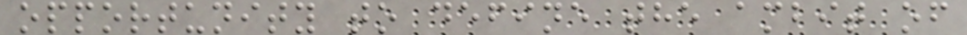opportunity to define the ambit of
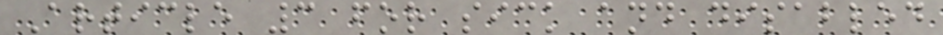Article 3 for sick and disabled
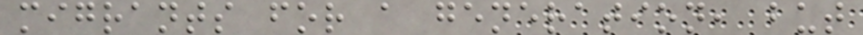migrants for a generation, but
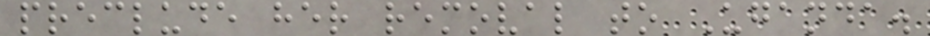preclude her removal to Uganda.
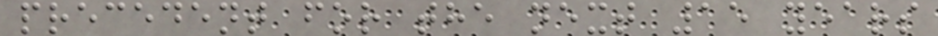precedent for the next 15 years
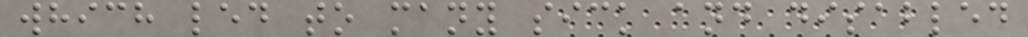which led to many sick and disabled
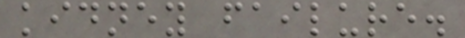kidney failure.
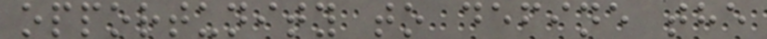opportunity to define the
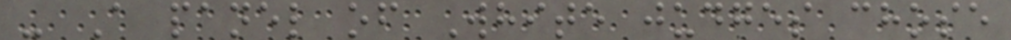- A panel of White judges chose
